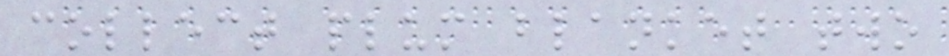collect plum blanket two
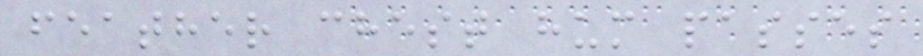feather chest hum passes
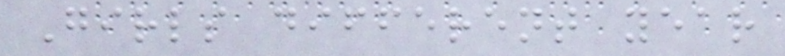Girls different year
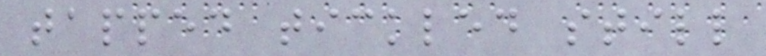tapped tickled still
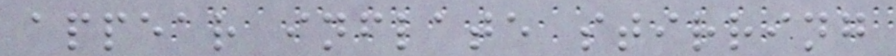appear inflate stirring
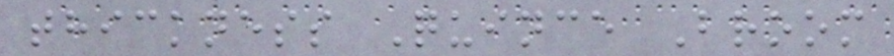thickness Quince Broom
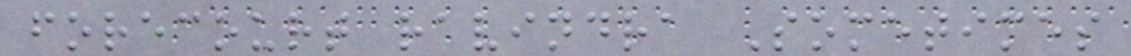forecourt ravindra Sometimes
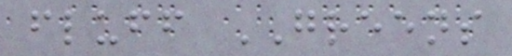fluff GREENS
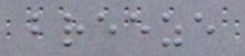breeze
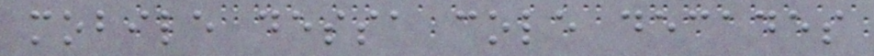mobile dessa cole decades
